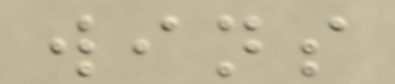wins
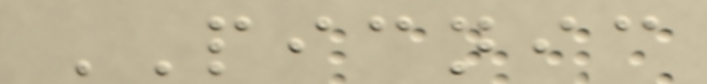PICNIC
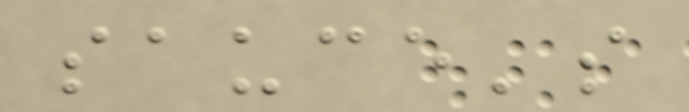sauce's
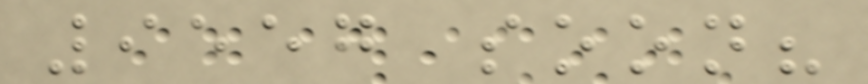9557 soon?
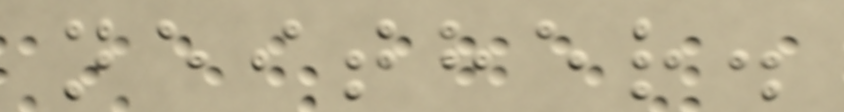neither.
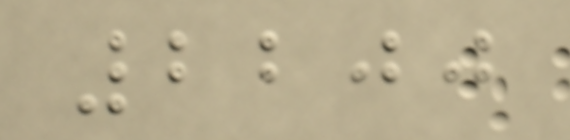2200
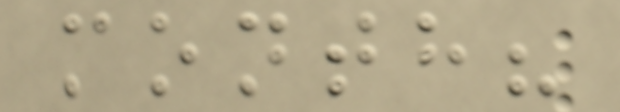month?
